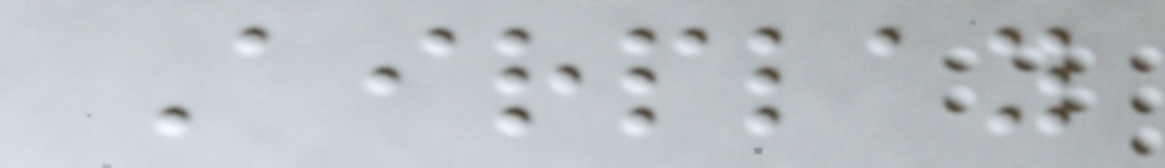Airplay
